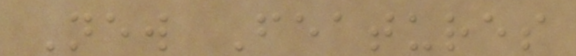New Features
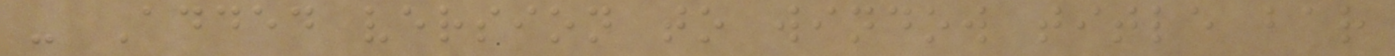- Added version to window title bar
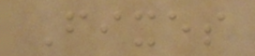Fixes
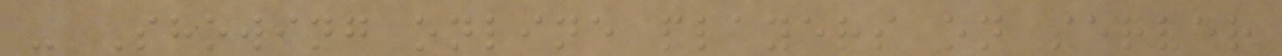- Showing online players on server
